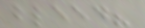bleed?
